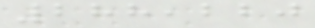288,220
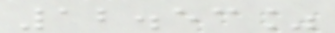12.53%
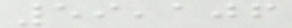59,106
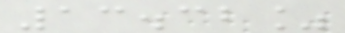13.32%
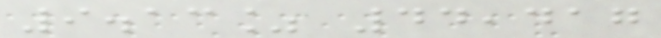9.13% 44,417
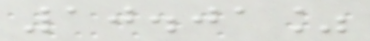10.01%
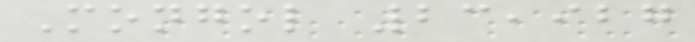Mongol 23,927
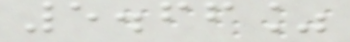5.66%
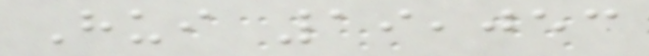Hui 19,053
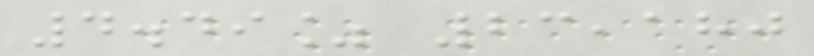4.49% 23,180
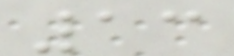13
